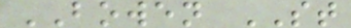BOWEN ST
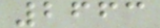2663
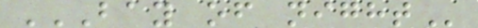BAY OF NIGHT
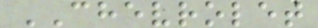CHEVROLET
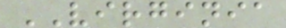VIRGINIA
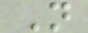N
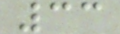33
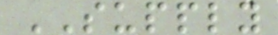SUPPLY
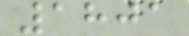1801
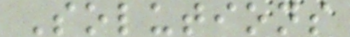Solutions
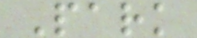Park
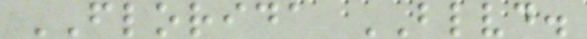FLORIDA BLVD.
